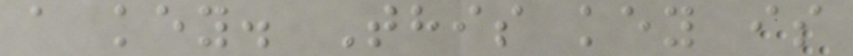a key. This key is
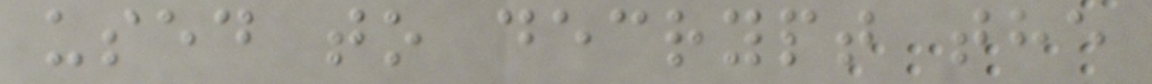used to decrypt the
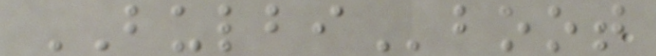BULBIboot
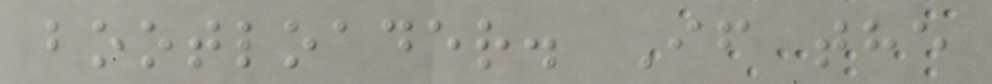bootloader. If the
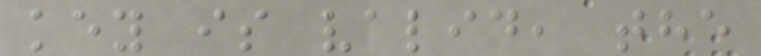key is valid, the
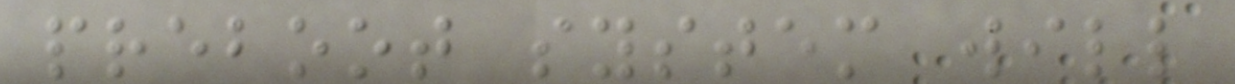preboot system will
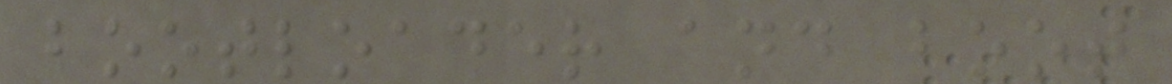bootloader and boot
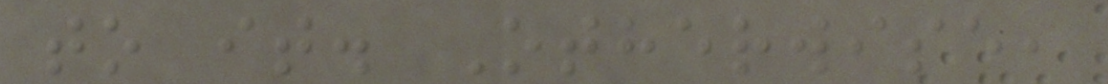to it. Otherwise,
